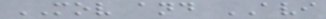MOV and AVI
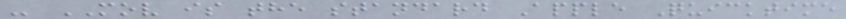- MOV is the standard Apple Quicktime
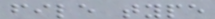file type
